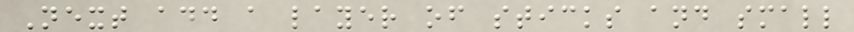Next add a layer of sticks and small
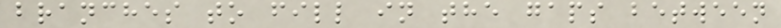branches to fill in the gaps between
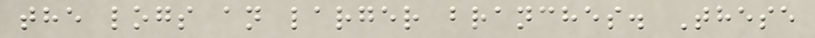the logs an larger branches. These
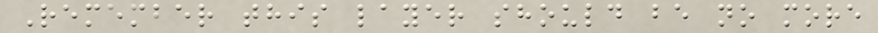Remember this layer should be no more
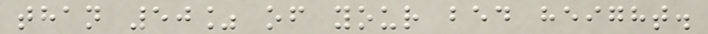than 50% of your bed height.
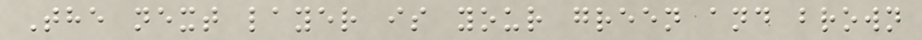The next layer is your green and brown
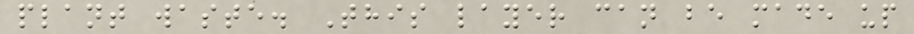plant waste. This layer can be made up
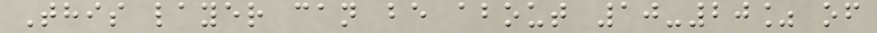This layer can be about 10-20% of
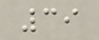39
